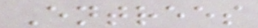Entrees
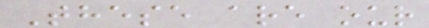These are our
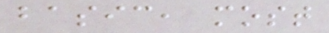basic, most
